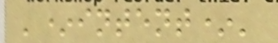'*intent*'
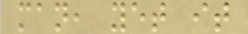man, yet it
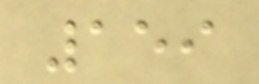159
